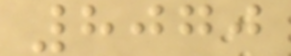8070
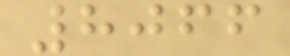8066
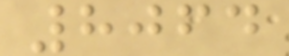8064
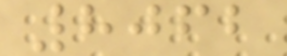8062
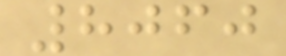8060
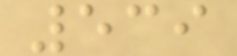539
